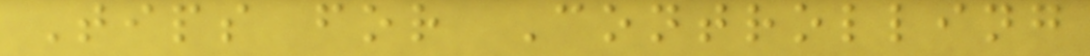Tips for Controlling
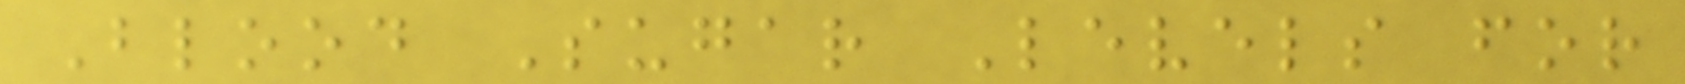Blood Sugar Levels for
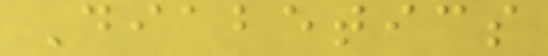Diabetics
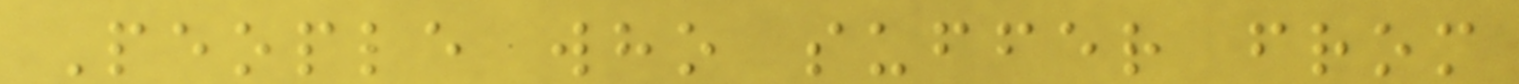People who suffer from
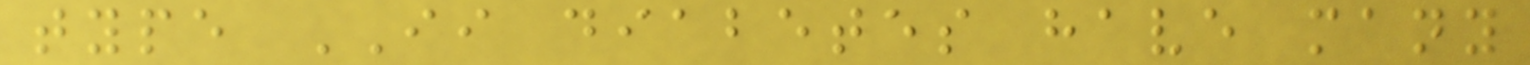type II diabetes have many
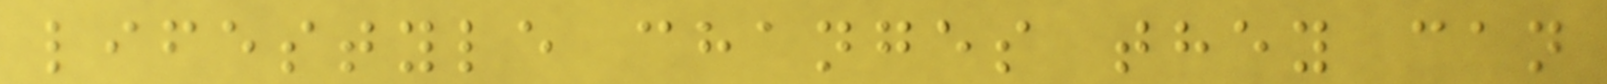lifestyle changes they can
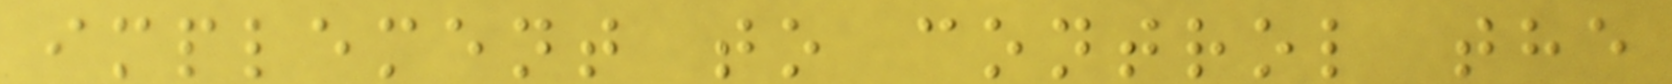implement to control the
